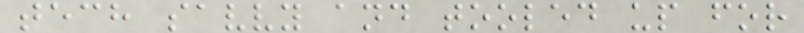tech savvy and tooled up for
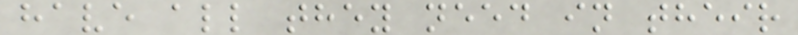have all they need in their
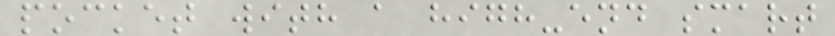pocket with a high-end smart
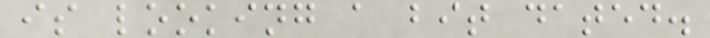is looking a bit dated.
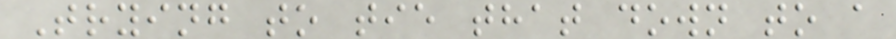Trying to tie that down to a
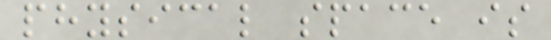physical space is
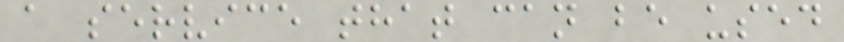a service that can be used
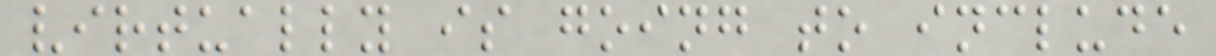virtually is going to include
